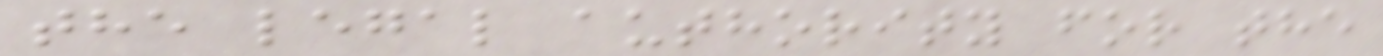the legal authority for the
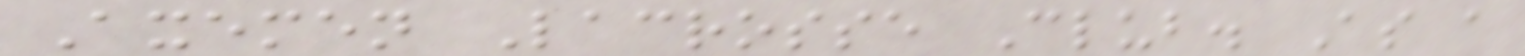Axemen Lacrosse Club. As a
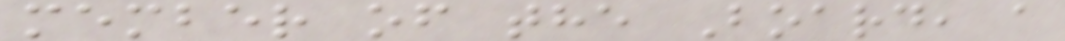member of the Board, a
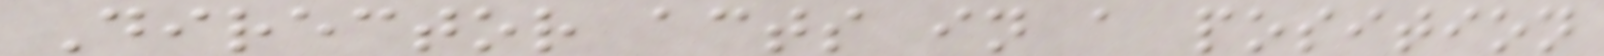Director acts in a position
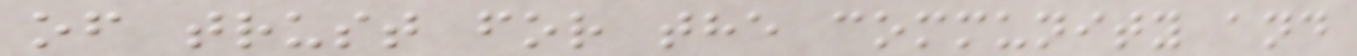of trust for the community and
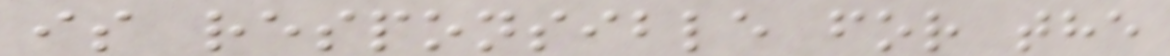is responsible for the
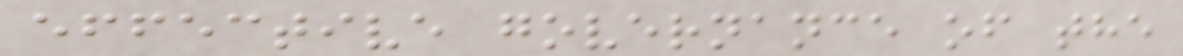effective governance of the
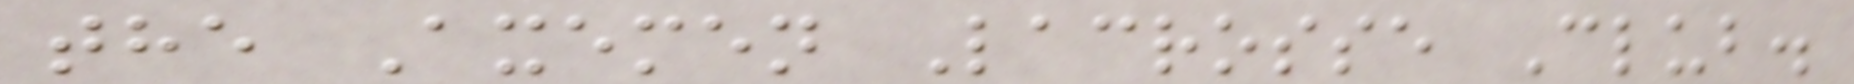the Axemen Lacrosse Club.
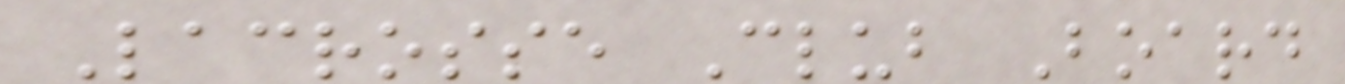Lacrosse Club Board
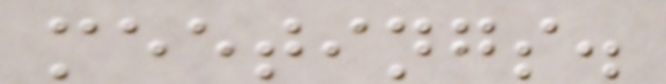meetings.
